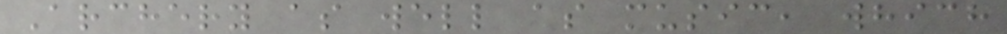Archery as well as music, which
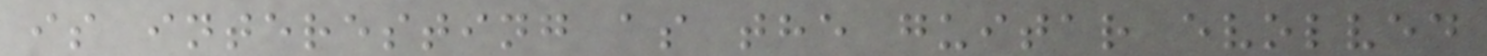is interesting as the guitar evolved
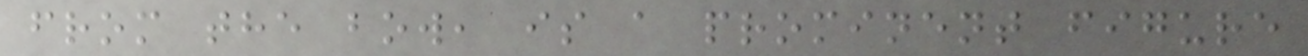from the bow, is a prominent figure
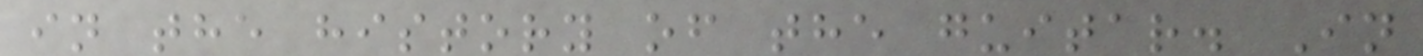in the history of the guitar. In
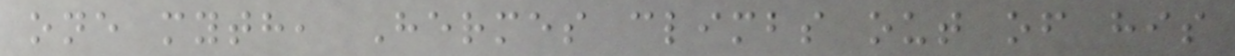one myth, Hermes climbs out of his
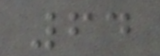64
